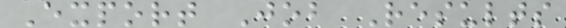Export Job Results
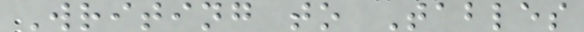Writing to Tables
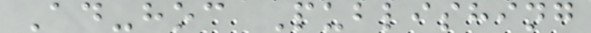Ad-hoc Publishing
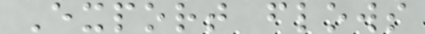Export flows
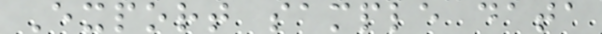Export sample data
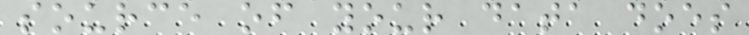source of your data does
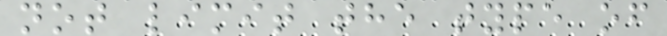not limit the type of
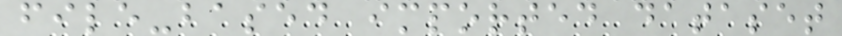file-based imported dataset
